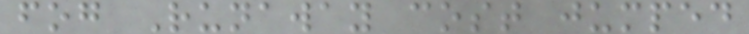fog Runaway cost jumped
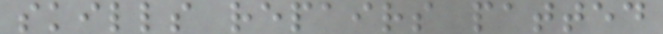skills repairs patted
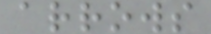arrows
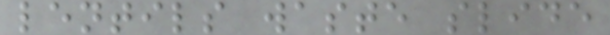lentils waste slide
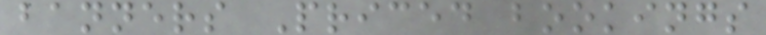banners Priced bookings
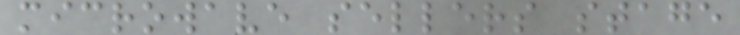microwave sellers stage
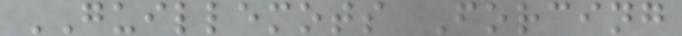GUILLEMOTS Forcing
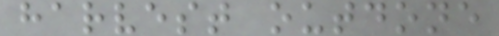harvest outdone
